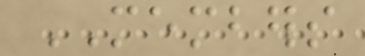MEMBERS
